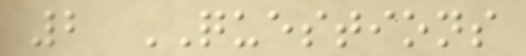2 QUESTIONS
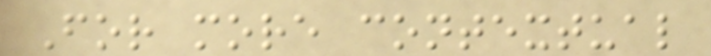For more contextual
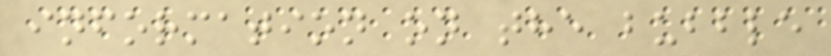information on the bubble
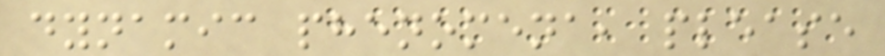dynamic phenomena, please
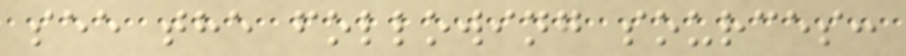see the following sources:
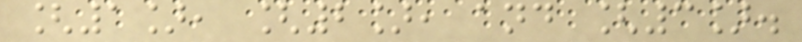[1], [2], and [3].
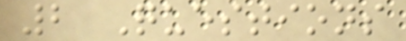2 Questions
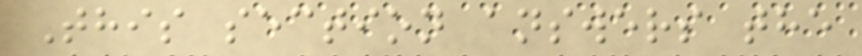This section answers the
